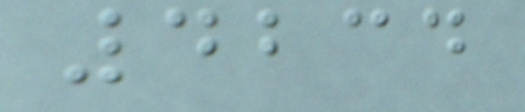4234
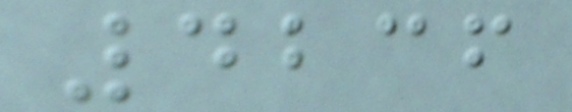4236
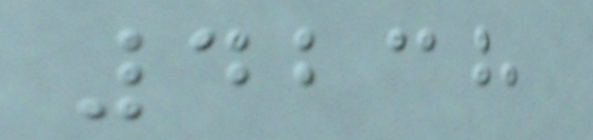4238
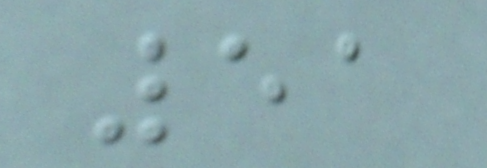51
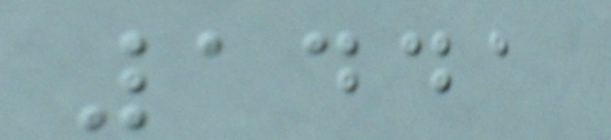1441
